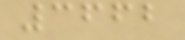3662
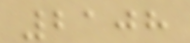2108
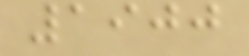1900
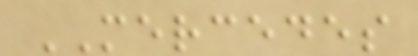MERCEDES
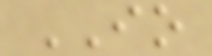IO
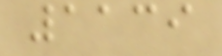1139
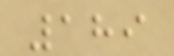189
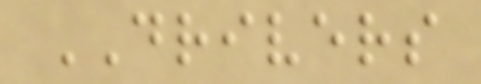DRIVERS
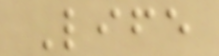Life
